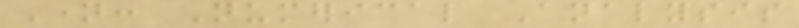Name: Numerical Analysis
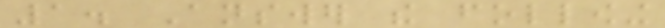1. Answer the following
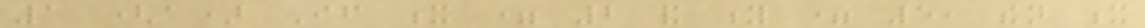1 (a) If x = 2 and y = 5, then x
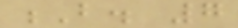B. 7
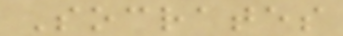Socrates
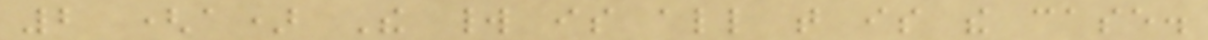2 (a) The world is all that is the case.
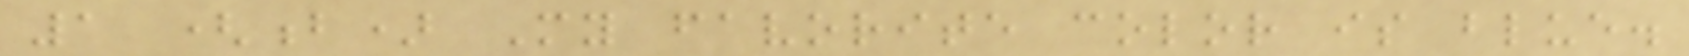1 (b) My favorite color is blue.
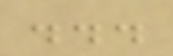...
